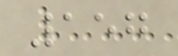157
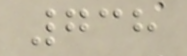738
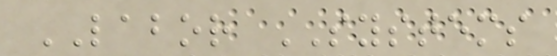LABOR SYSTEMS
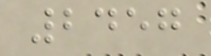2457
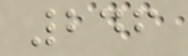246
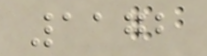1172
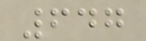647
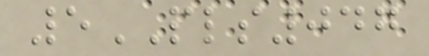5PLS047
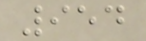954
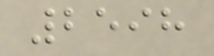2598
